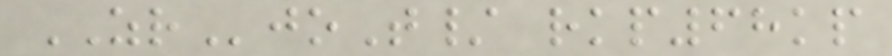ZRjoT/ rkp68kp
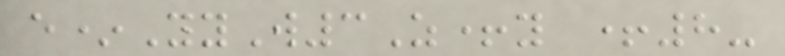e*YyW3Z+y +8-
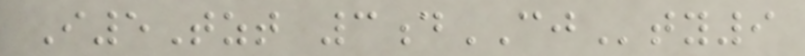I5Tzt 3dCJty9
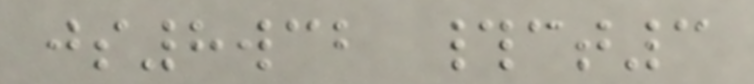js8wcb #ct3
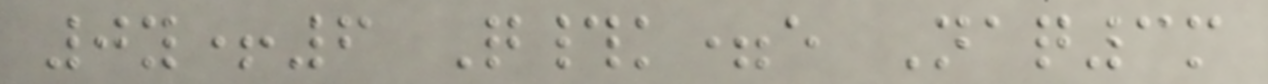0y+6 Q#k=e Naq3m
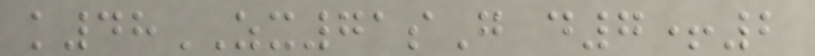k48ZX71sG d7+2
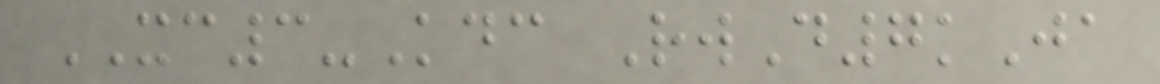XC3-Kdc RwD7kJa
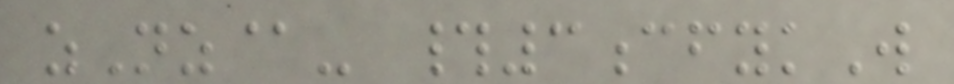zNz@- #3cfykW
